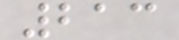213
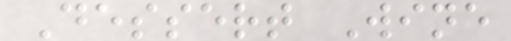Dessert Wine
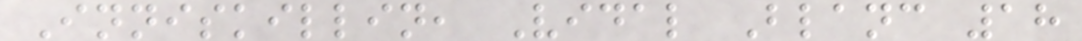Inniskillin, Vidal Blanc 18
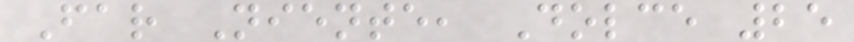Far Niente, Dolce 25
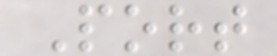Port
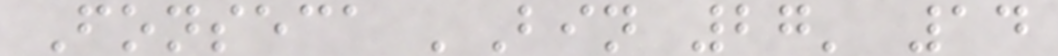Fonseca 'Bin 27' 14
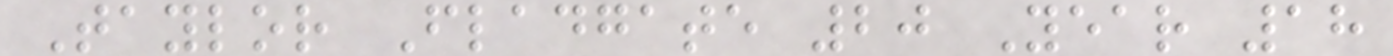Taylor Fladgate 20 Year 18
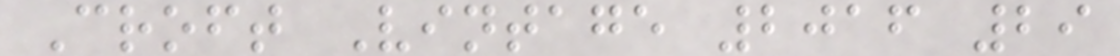Croft Vintage 2016 29
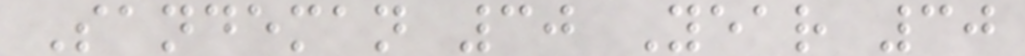Sandeman 30 Year 30
